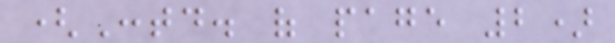(Contd. of page 2)
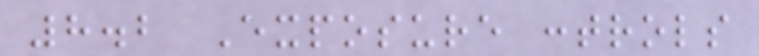8.2 Exposure controls
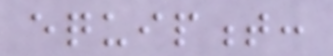equipment:
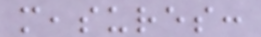measures:
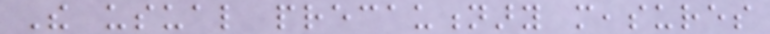The usual precautionary measures
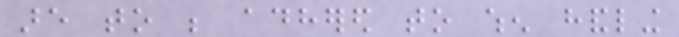are to be adhered to when handling
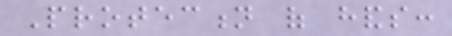Protection of hands:
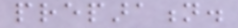preparation.
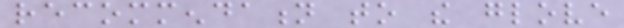recommendation to the glove
